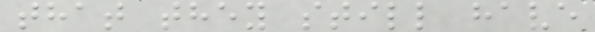that they still have
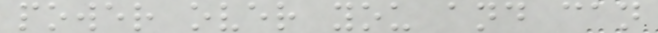power over you and can
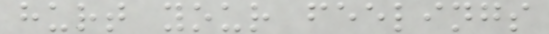hurt your feelings
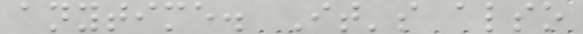anytime. It's also
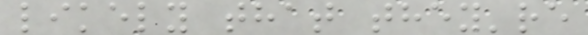likely that they're
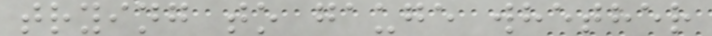trying to gauge whether
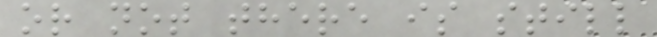or not there is still
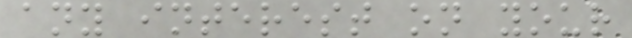any interest on your
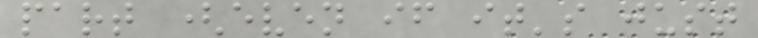part (even if it's just
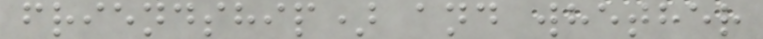friendship) and whether
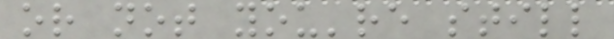or not you're still
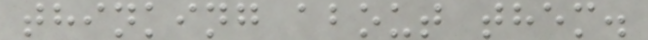thinking about them.
